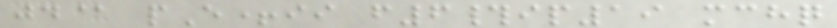jd@ pE+ii f6#ip19 mchq
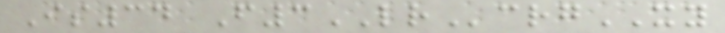Is34 F3LRcrgXY
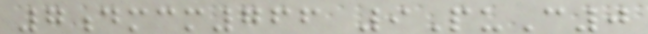7dmcm766 9PuC0
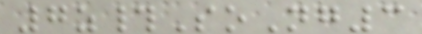7z#SoNg3
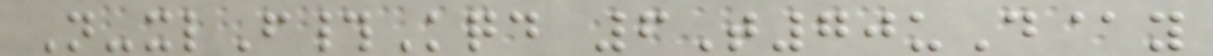N-xlF#Kqd 6T70uD@y
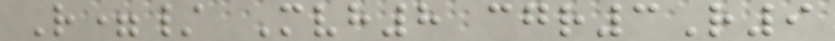R=/ Mvh8 cgr3R9
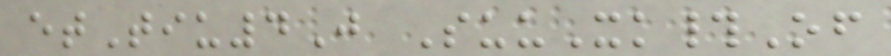etTiu4J SuuXk#Of
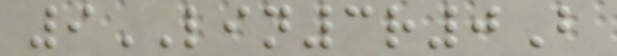9LIN3r0B
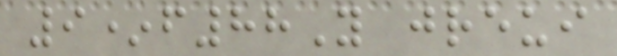9*f88Y jreui
